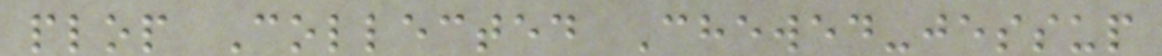plop Collected Chewed-jessup
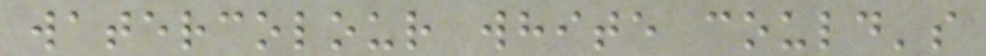watercolour white could's
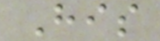His
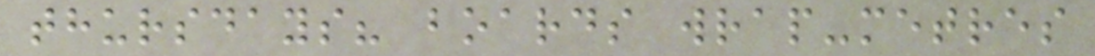thursdays? boards wrap-metres
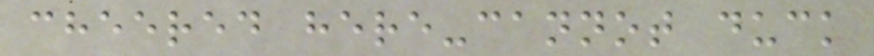cheered here-cannot duck
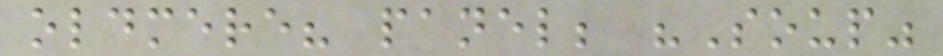oldmere? panel; "Soup"
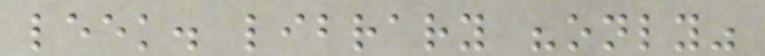leek. library "only"
